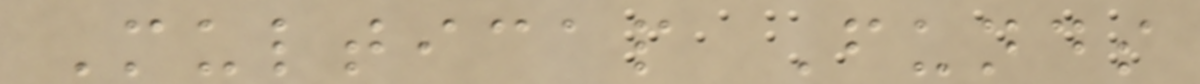Multicap Funds
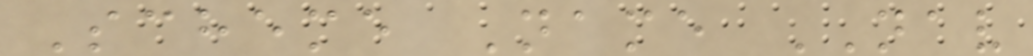Scheme Name NAV
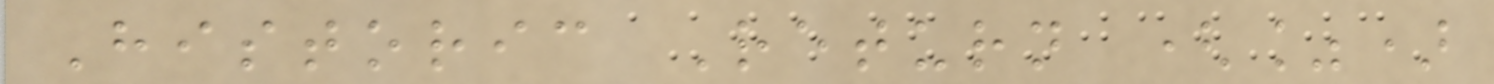Historic Return (%)
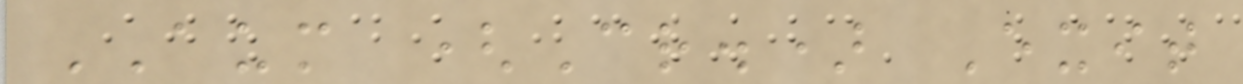AUM (Cr.) Exit
